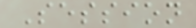Session
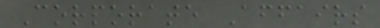Corporate Affairs
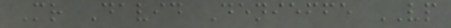Mr David Denieffe VP
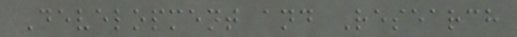Development and Research
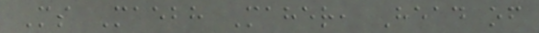Ms Maebh Maher, Head of
